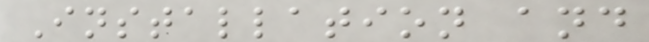Installation and
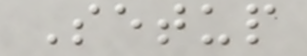Setup
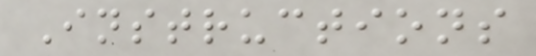Instructions
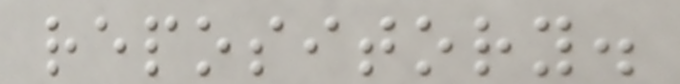repository.
